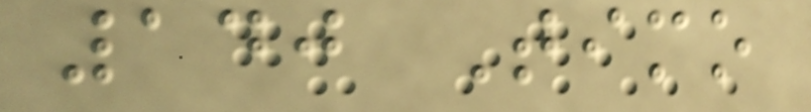140 Timo
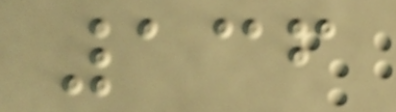136
